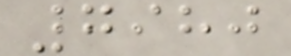7980
